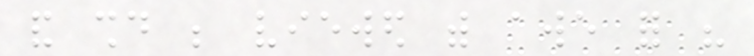and should be viewed with awe for his
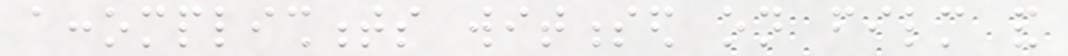accomplishments witnessed on film and
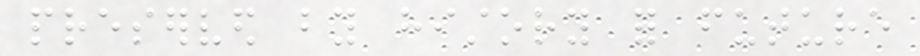preserved by history for future
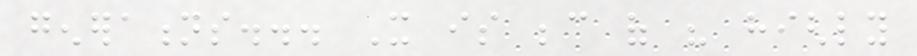generations... It is because of his highly
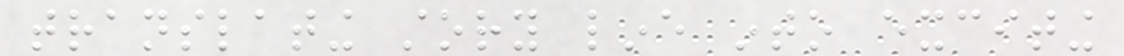translating story line into exciting
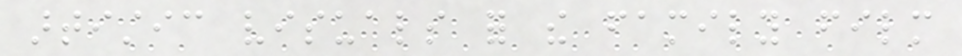artistic visuals for the family film
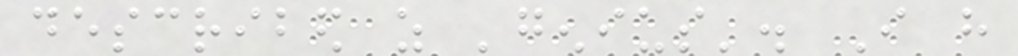described as 'genius'. I have
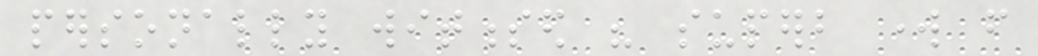personally witnessed his superb work from
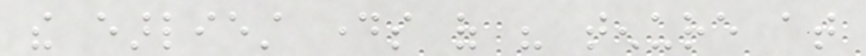the earliest days of his tenure at
